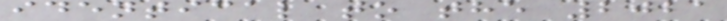identical to the 2021
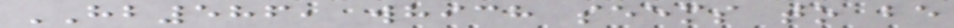HB586, which seems to be
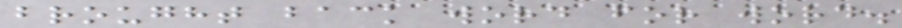brought back word for word.
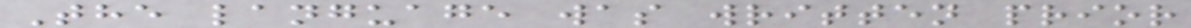The language was written prior
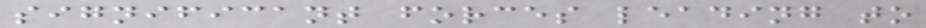significant forces leading to
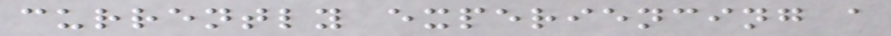currently experiencing a
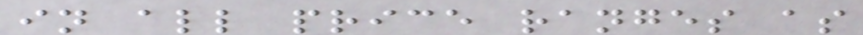in all price ranges as
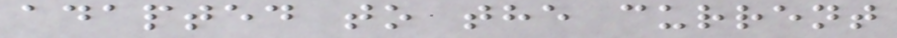adapted to the current
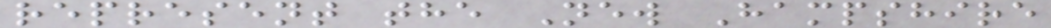represent the New Hampshire
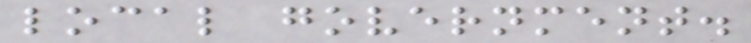local government.
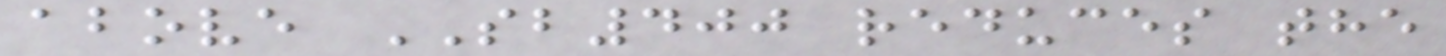above SB400 reduces the
